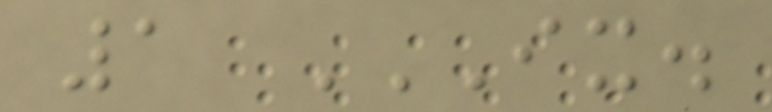1 IX.
